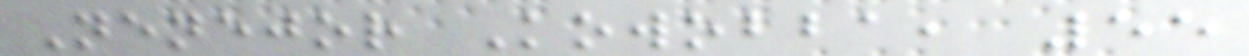Nenejor Kowobba, 55
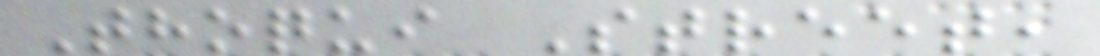Thoqui Street,
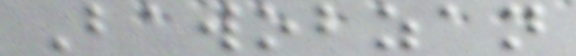Bawobzan
